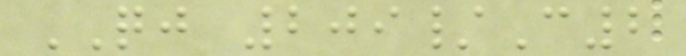QJ 209/C2
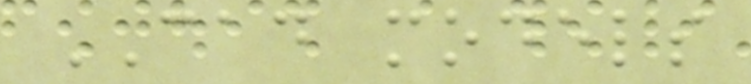CAD models
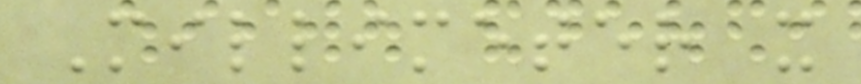Millimeter x
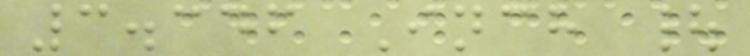3.346 Inch |
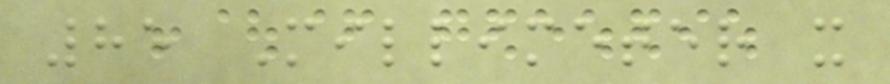85 Millimeter x
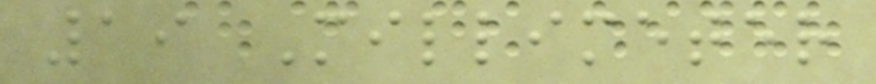19 Millimeter
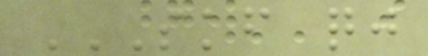SKF QJ
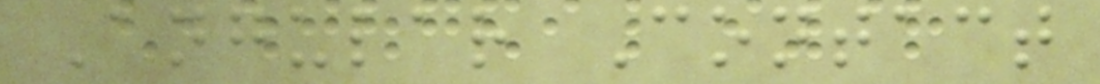Angular Contact
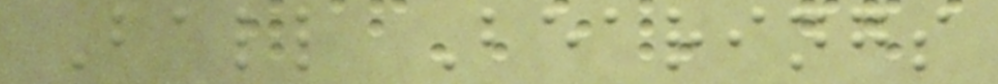Ball Bearings
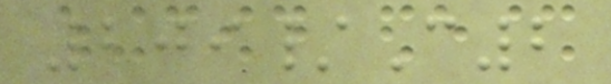209/C2
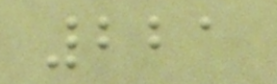221
